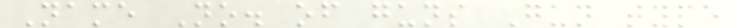Name No. of guns Gun type
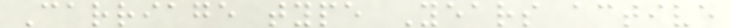Carriage type Years active
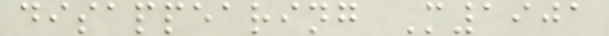disappearing M1901
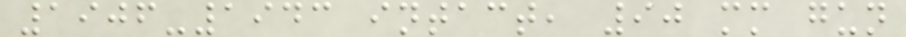1906-1943 intact, 90 mm gun
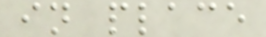in place
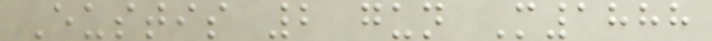Eustis 2 gun M1888
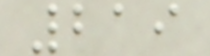219
